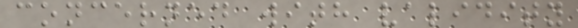concerned with validity
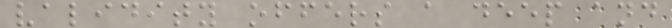validity offers a deep and
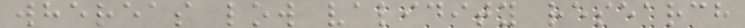whereas low validity research
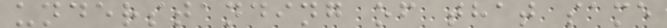understanding of that same
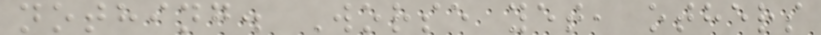nothing. Worse yet, others
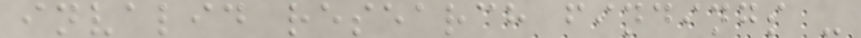invalid research findings -
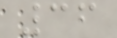36
